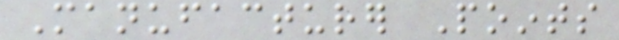Manufacturer Points
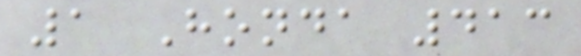1 Honda 413
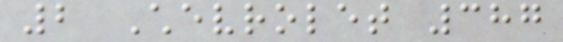2 Chevrolet 387
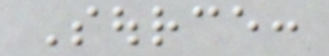Source:
